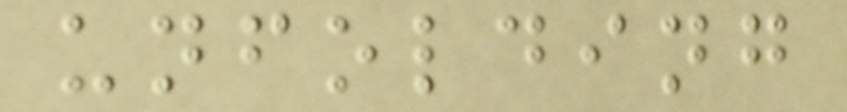unfolding
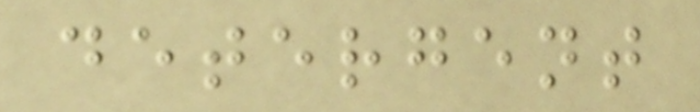detergent
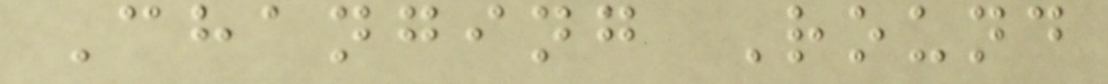Changing Round
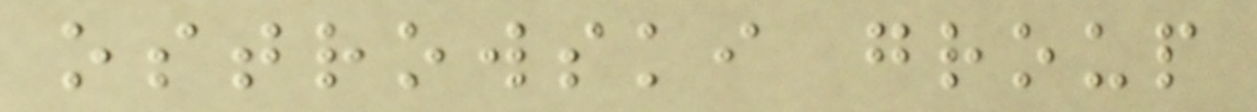ostrowski group
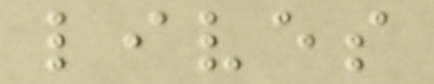lives
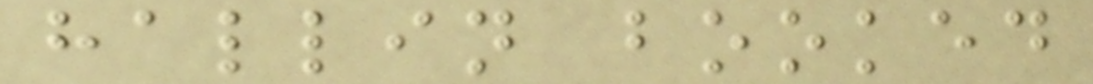hallin booked
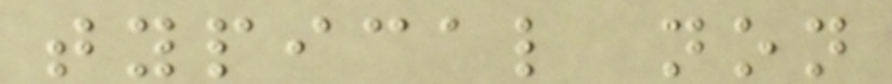typical non
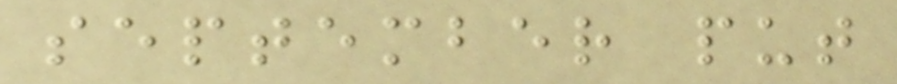september put
